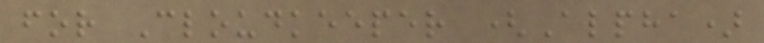for Cloudkeeper (Alpha)
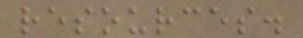resources.
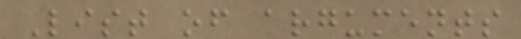List of arguments
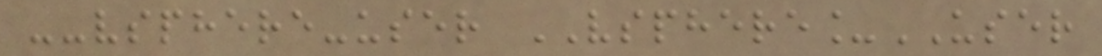--vsphere-user VSPHERE_USER
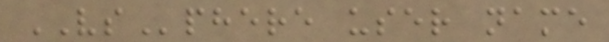VSphere user name
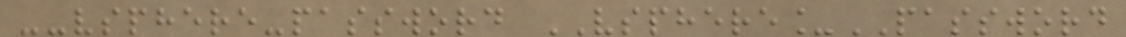--vsphere-password VSPHERE_PASSWORD
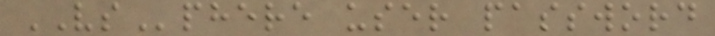VSphere user password
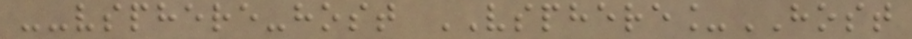--vsphere-host VSPHERE_HOST
